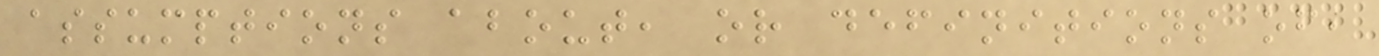assumptions about, or definitions of,
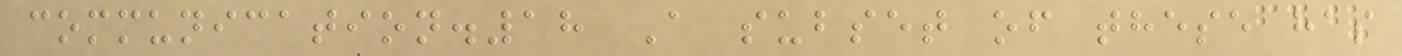communication.18 A subset of these has
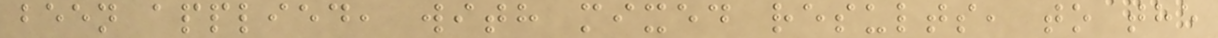been applied, with mixed results, to the
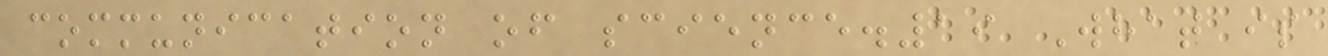communication of science.19 What is
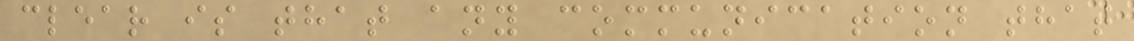clear is that any communication that
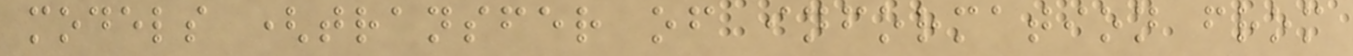models (transfer of information from
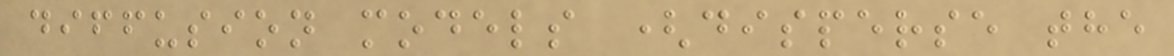diffusion models (disperse the
